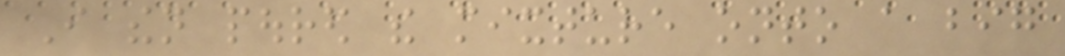I then poured the mixture onto a big
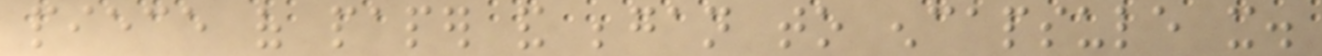piece of paper and began to encapsule it.
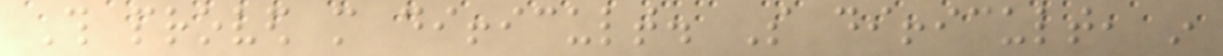This proved more difficult. So difficult, in
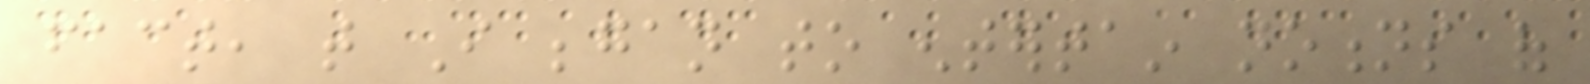fact, that I began to entertain notions of
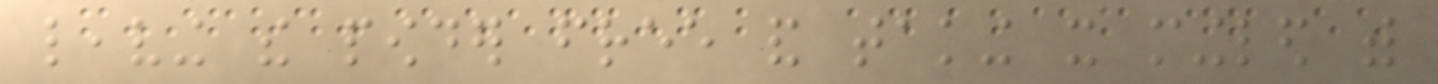leaving the powder free and taking it mingled with
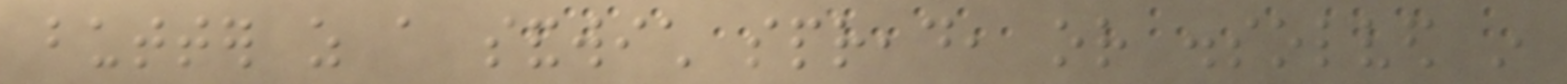butter as a sandwich spread, or dissolved in
